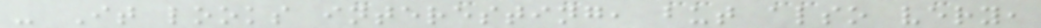- It looks interesting, but also very,
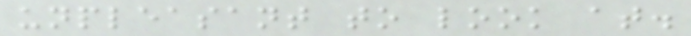unpleasant to look at.
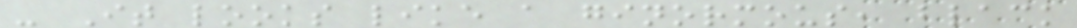- It looks like a ginormous, black
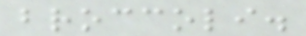broccoli.
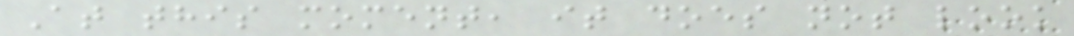At this moment, it does not look
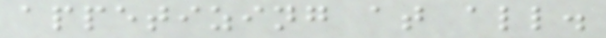appetizing at all.
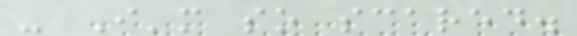- I'm so scared.
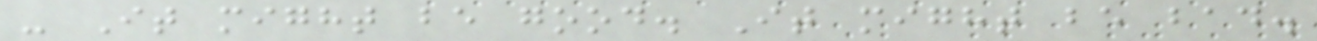- It might be good. It might be bad.
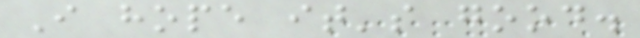I hope it's good.
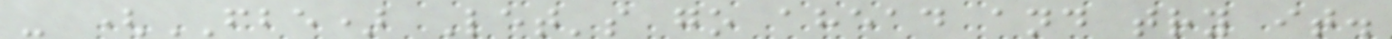- (FBE) Let's go ahead and try it.
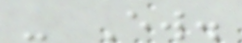- Ew.
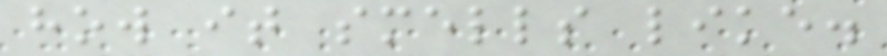how it smells like.
